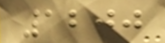1200
